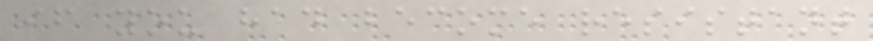if you had become resistant
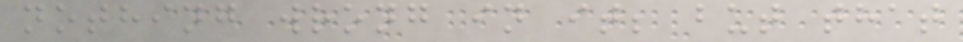nothing wrong in it; but that
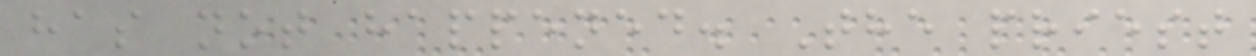has not happened. The priest
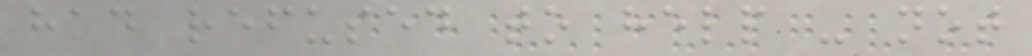had refused to help - not
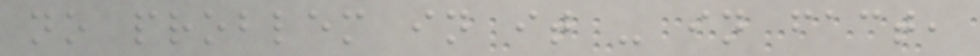no problem in it - in fact,
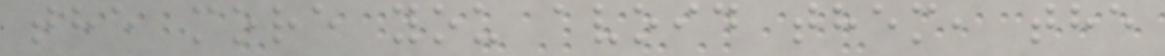the more you avoid them, the
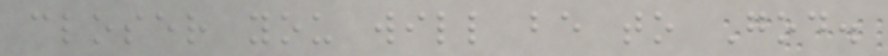closer you will be to God.
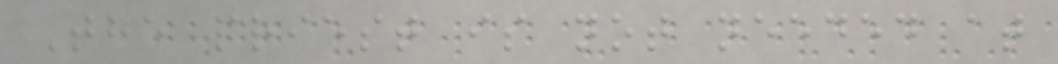The priest is not needed at
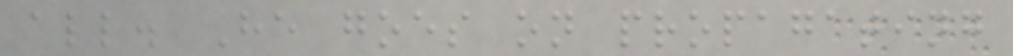all. He goes on propagating
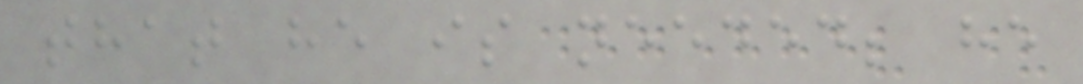that he is needed; he
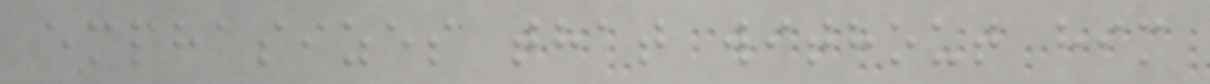emphasizes that without him
